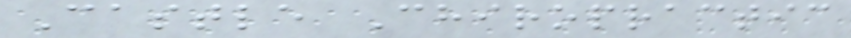Castle Chiropractic
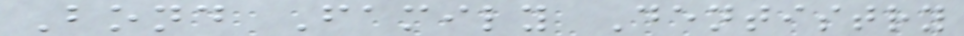Bond Family Dentistry
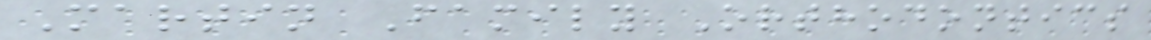Martin Family Orthodontics
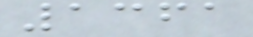1361
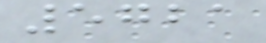5721
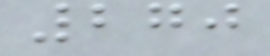270
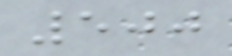500
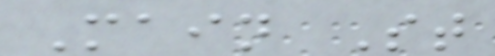Main St
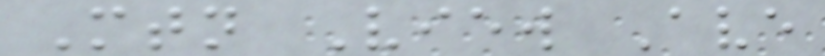Mtn View Ave
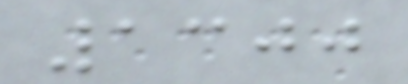1300
